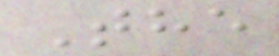The
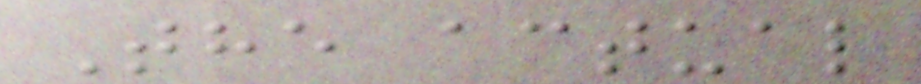The actual
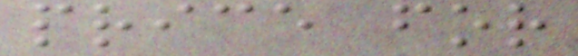price for
